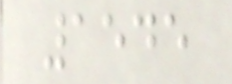1545
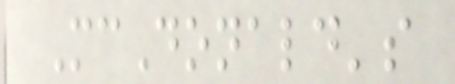McDonald's
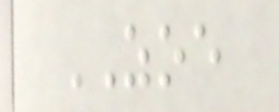ZOE
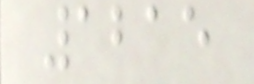1215
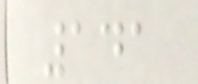141
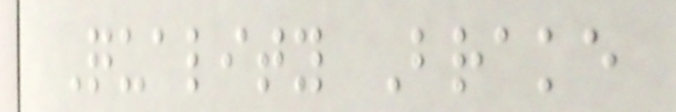Quality Brake
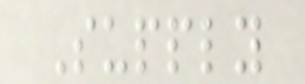Supply
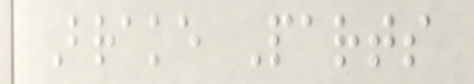Brake Parts
